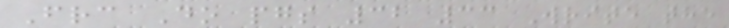Frc Do pgs 32 33 Write the
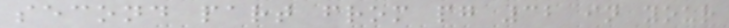second part from pg 32 in your
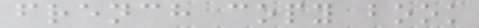french copy book
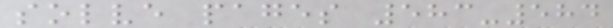solve pages 583-584
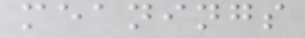meanings
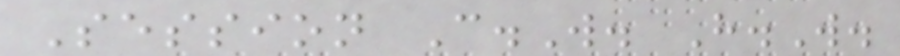Session C.W. H.W.
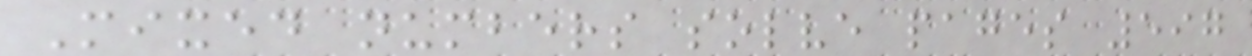Mixed numbers solve pages 597
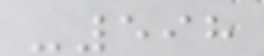-598
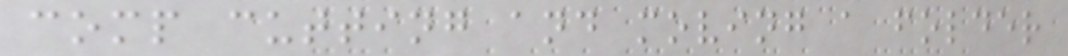comp cutting and moving a folder
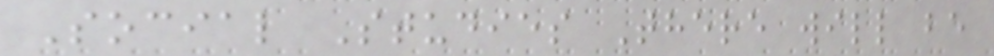Social Studies There will be
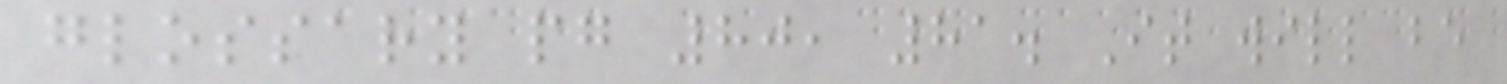glossary pg 80, 81. It will be
